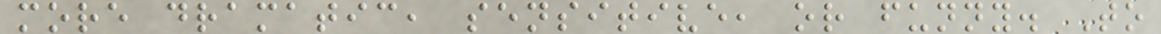more dramatic, sensitive, or funny. To
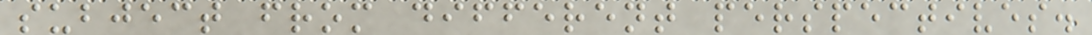subject from different perspectives.
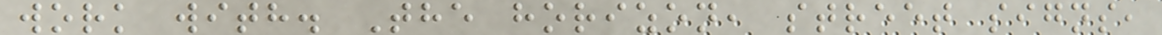work with. The horizon, street signs,
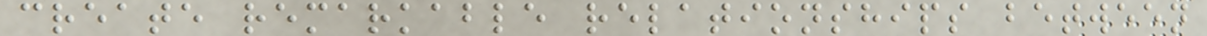create remarkable relationships between
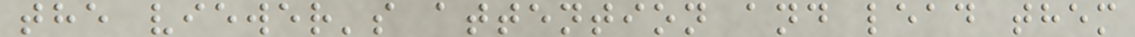the viewer's attention and lead them
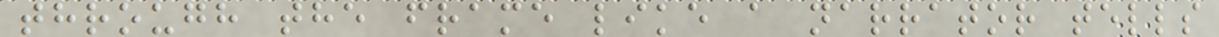through the frame like a narrator tells
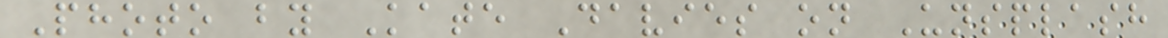Photo by Kate Davies on Unsplash
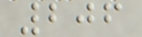206
